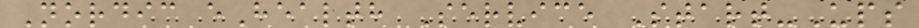Nordic eHealth Service Start-Ups
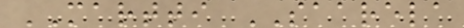MARTTI SAARELA
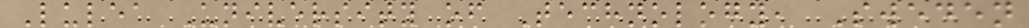Lulea University of Technology, Sweden
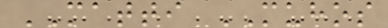MATTI MUHOS
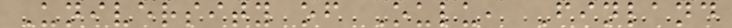University of Oulu, Finland
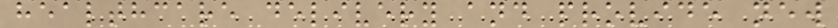healthcare delivery and provide new
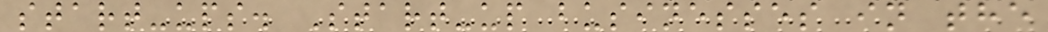start-ups. Start-up businesses in the
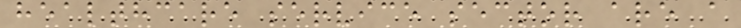healthcare service sector are a
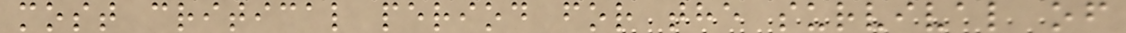most critical period for the survival of
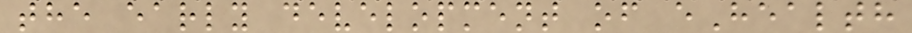the early development of eHealth
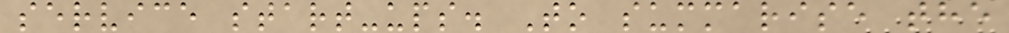service start-ups. To summarise the
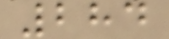284
